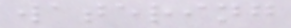watering
